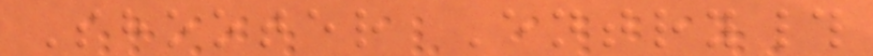Shooter Entry#
